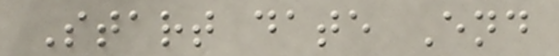Start date End
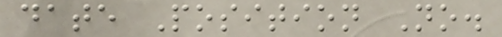date Position No.
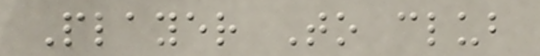Player To club
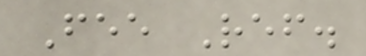Fee Ref.
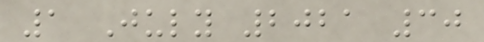1 July 2021 30
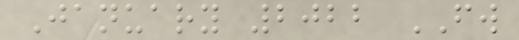January 2022 FW
